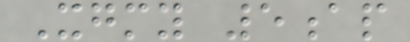Xgmy 5ap
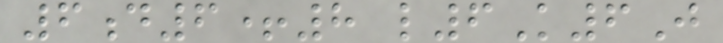6d6+8 l6K6J
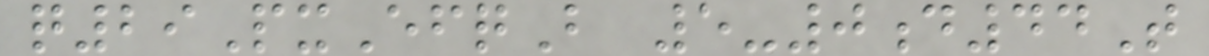q29PxEfqB 5-0d44T
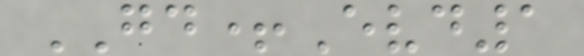GD+Evd1
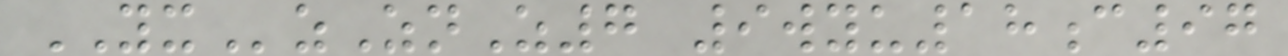YXzZnZ7 9wyu18c97
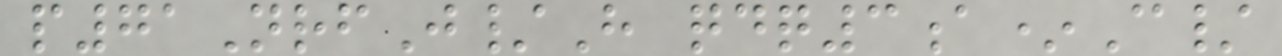p71NrfJ/H qdq3a*C/
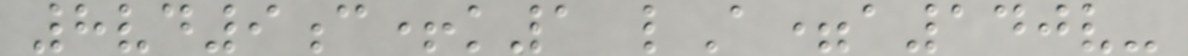8vd9c+k1 lA=a140v-
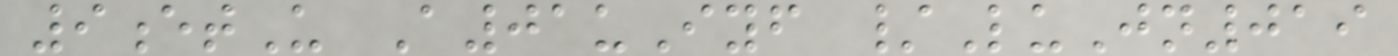9etU A01uIyf /LuJn019
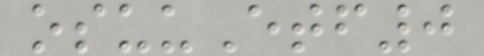osuuEtf0
